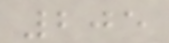205
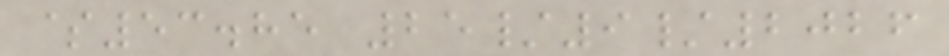$53.85 25/9/2026
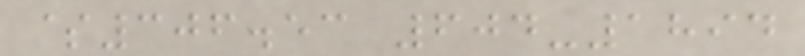$306.53 604-1894
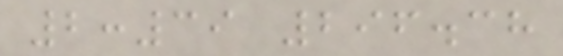2:39 296.38
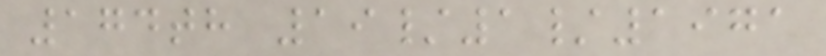174th 19/1/1971
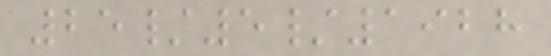25/5/1928
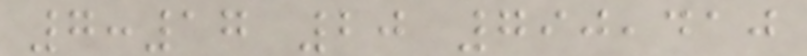7:17 20 790,410
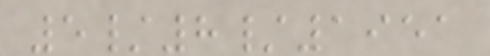5/8/1951
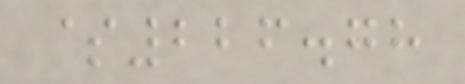$226.78
